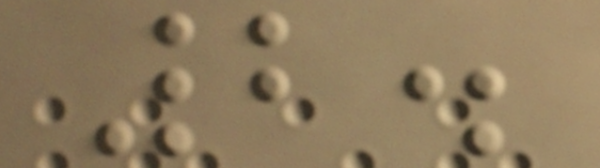2.
